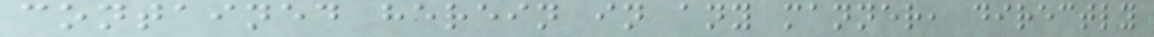contained herein in any manner, directly
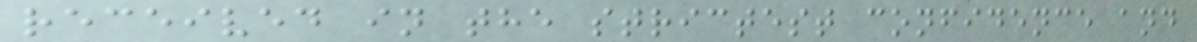received in the strictest confidence and
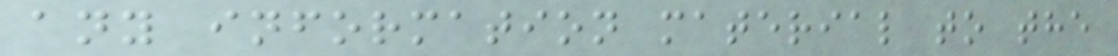any information material to the
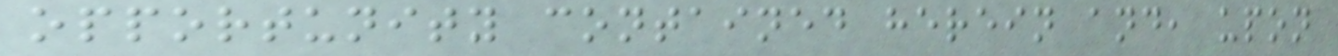opportunity contained herein and, upon
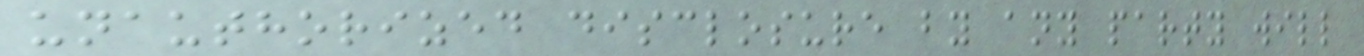unauthorized disclosure by any party will
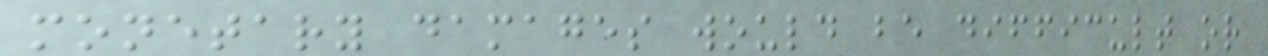monetary damages would be difficult or
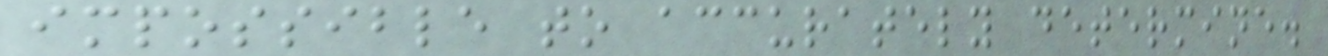impossible to accurately determine.
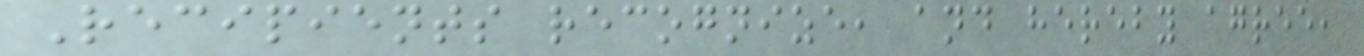Recipients recognize, and hereby agree,
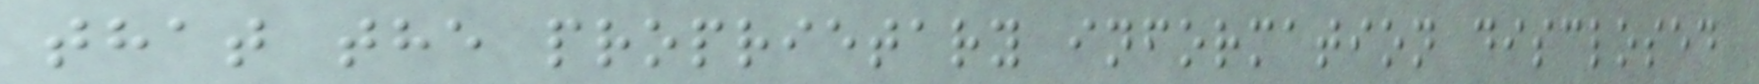that the proprietary information disclosed
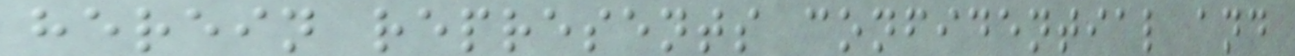herein represents confidential and
